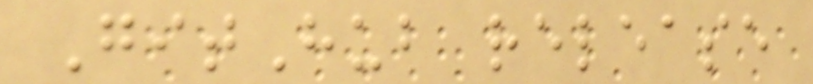GitHub release
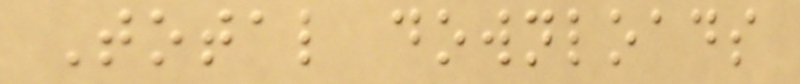Total downloads
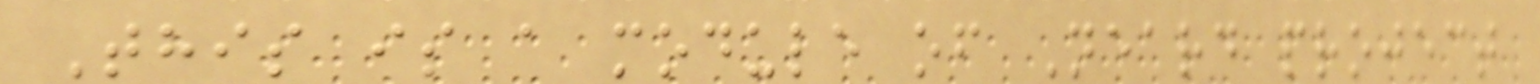This is a module of Neard project
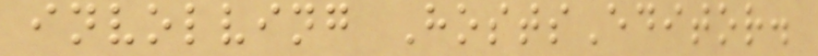involving HostsEditor.
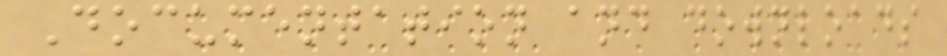Documentation and downloads
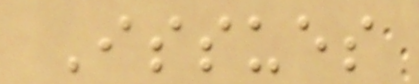Issues
